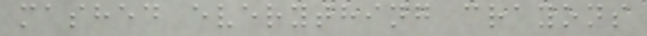mashed everything crayons
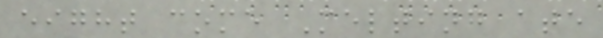eight come Melting ate
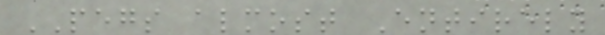PEGS almost Entirely
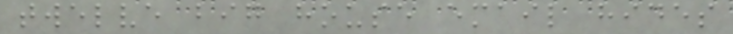twelve big house email hides
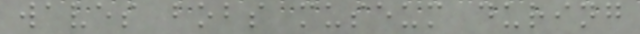waves bobs museum during
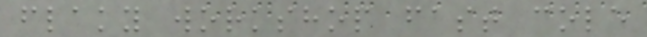flaky workshop fast cole
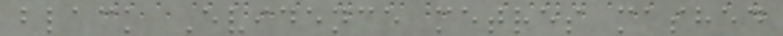black Evidence metres mashed
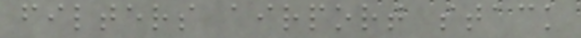filters airport stack
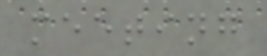meeting
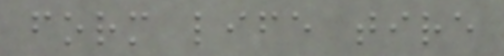form life tire
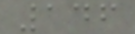146
